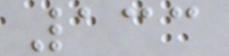133
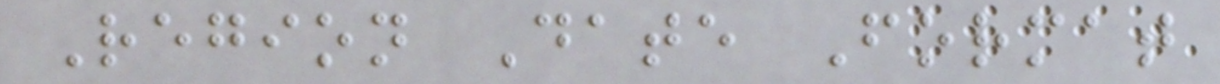Region Date Format
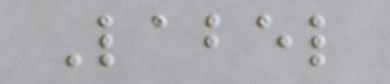Label
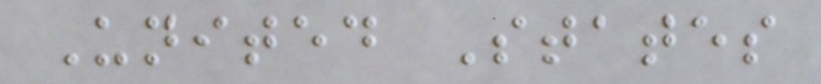United States
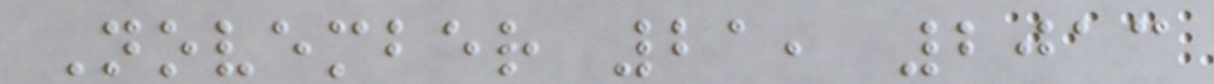November 21, 2013
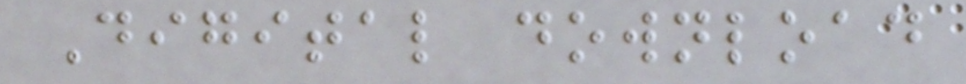Digital download
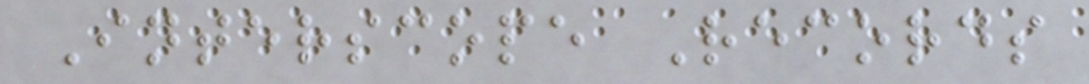Interscope Records
